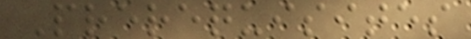Prerequisites
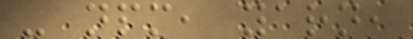- npm, yarn,
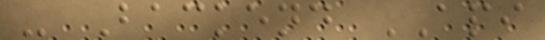- Backend API
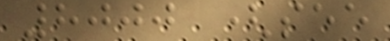8000 (see
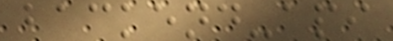backend-api
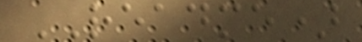README)
